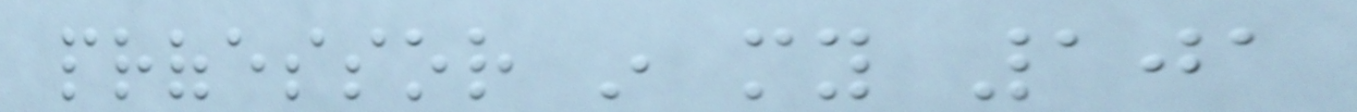professor in my 101
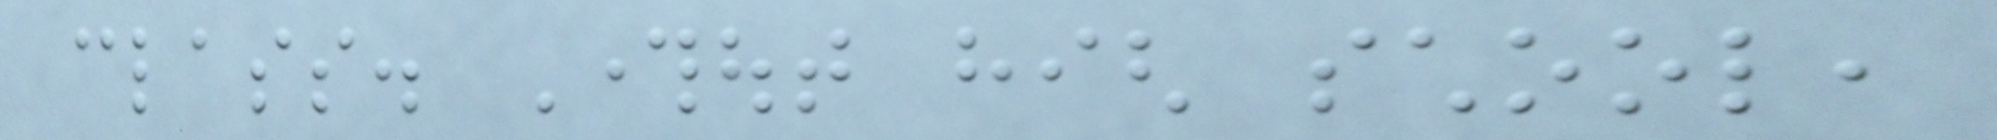class. Throughout high school,
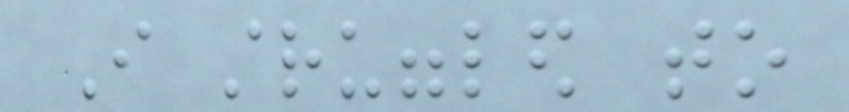I struggled to
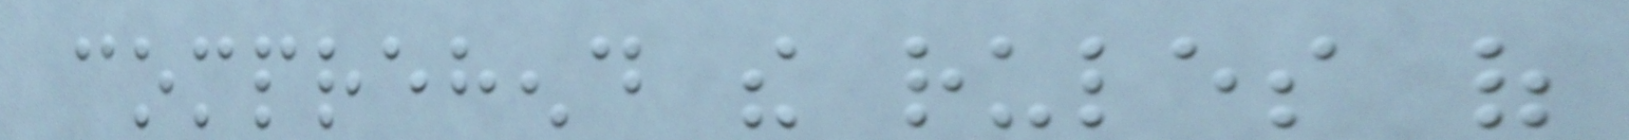comprehend the rules of
